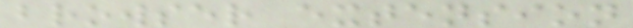browser extension
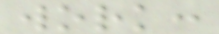work:
